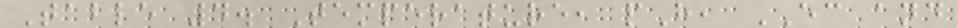Table 4. Temperature, pH, EC and
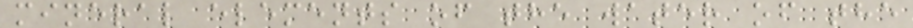mineral elements of the water of the
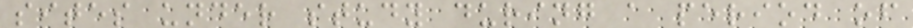sites under study during a period of
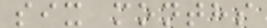six months
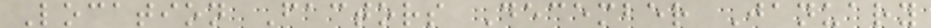Location Factors December January
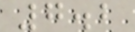7.2
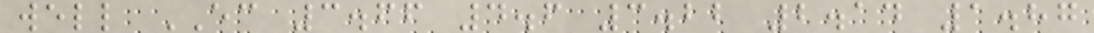well EC 3.66 4.6 3.22 2.14 1.87
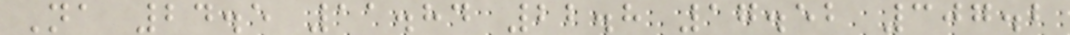Na 24.5 11.84 22.8 17.52 307.2
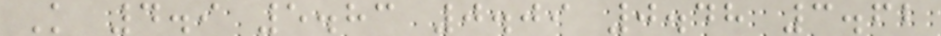K 4.9 5.83 0.09 0.48 3.62
